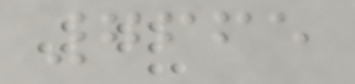7665
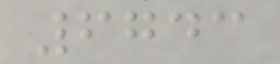6743
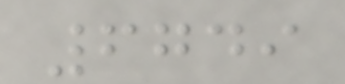6749
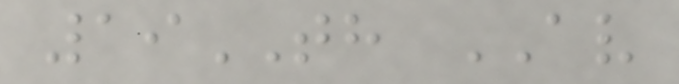19TH AV
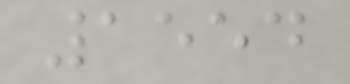1554
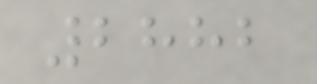2882
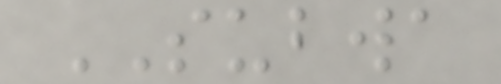SUBWA
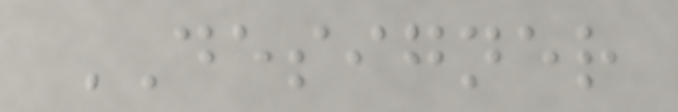DESIGNER
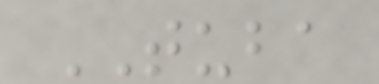TUBA
